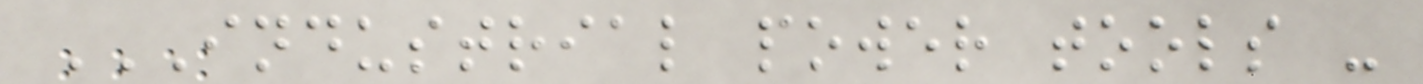INDUSTRIAL POWER TOOLS -
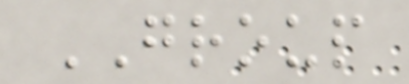GROUP
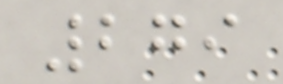279
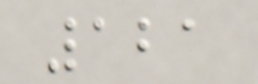121
